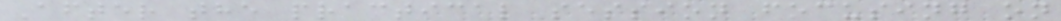After the practical session focusing on
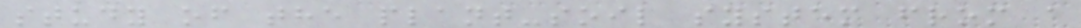study of the plant-soil system from a
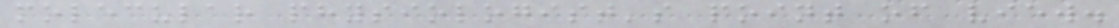molecular physiologist's point of view.
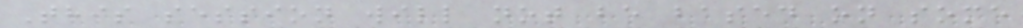This session will not be based on some
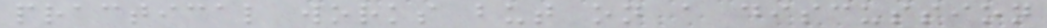practical works but on a discussion
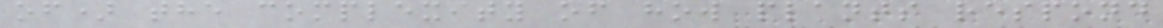of) the complexity of how plants respond
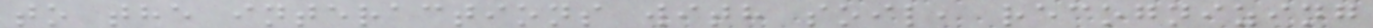to the interactions with soil, recognizing
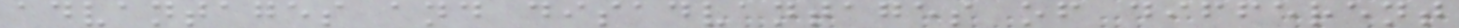advantages and disadvantages of different
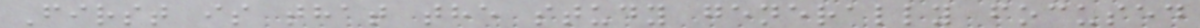First is that the study generally focused
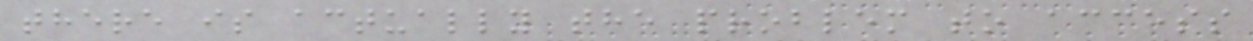there is actually the problem to access
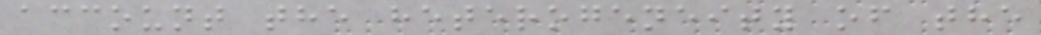account the heterogeneity of the
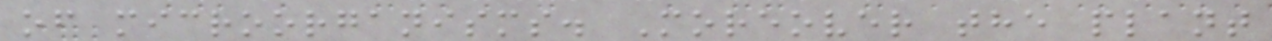of microorganisms. Moreover the plant
